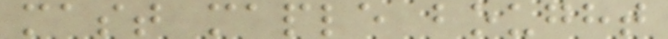mast maple bought
